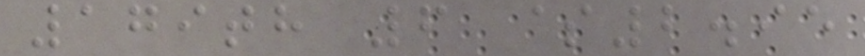179th 6 $2.95
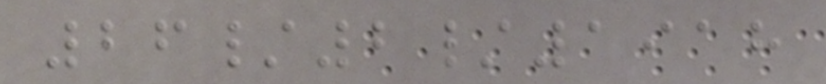26/2/1918
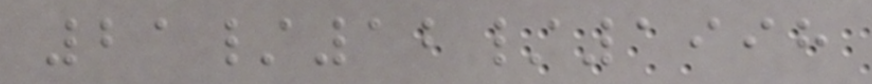21/12/1998
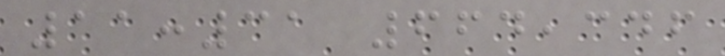11:31 664,346
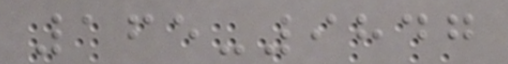165-9847
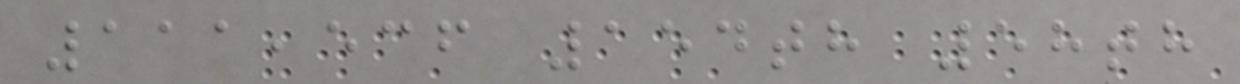111,536 154th 58th
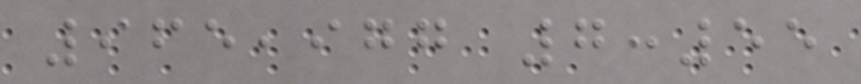965,977 7:55
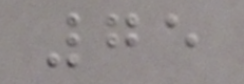75
